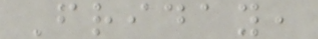Friday,
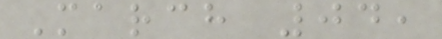March 04,
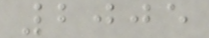2005
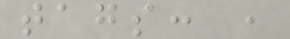tags: ,
